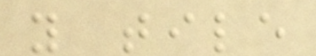y tile
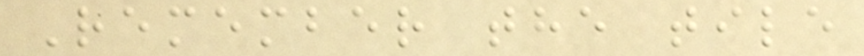Remember the tile
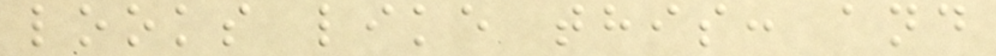looks like this: and
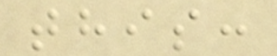this:
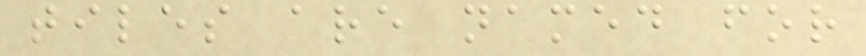tiles are named for
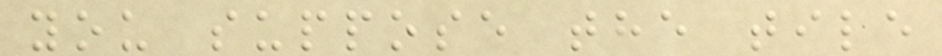you suppose the tile
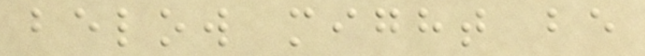below might be
